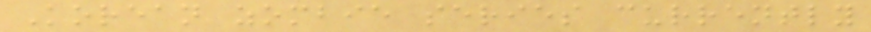Korean zombie series currently
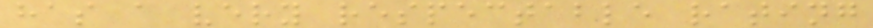has a very respectable rating
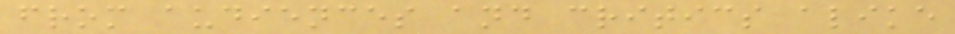from audiences and critics alike
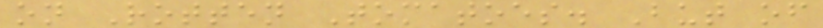on Rotten Tomatoes. But of
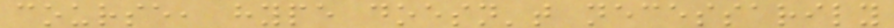course, hype doesn't necessarily
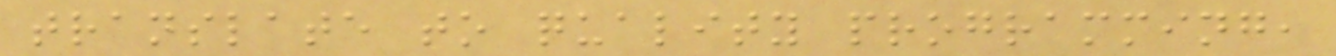translate to quality programming,
